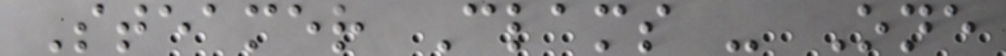Steamer Clams - One
